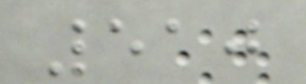510
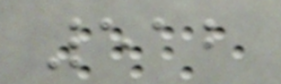512
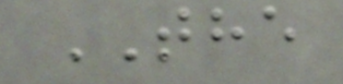THE
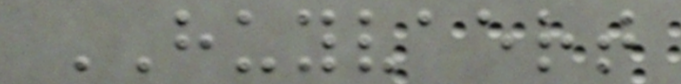HUYVAERT
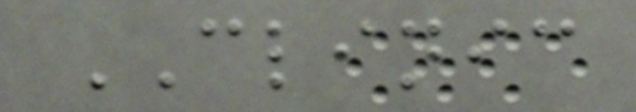CLINIC
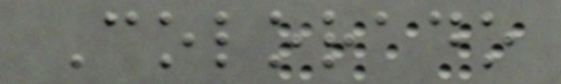Colorado
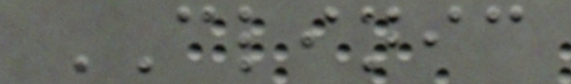CLINIC
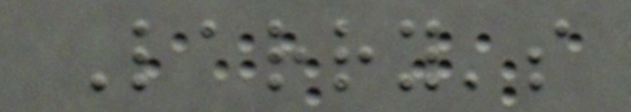Larry's
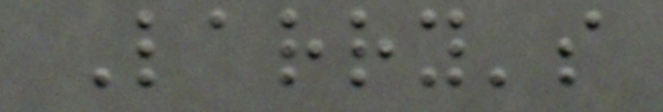Larry's
